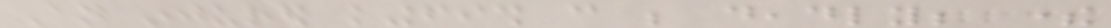An injured kingfish can be deadly; there
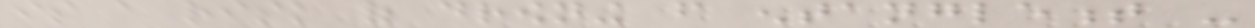is a risk of drowning from entanglement -
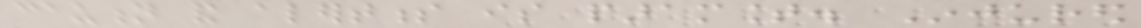caution and alertness is paramount. Injured
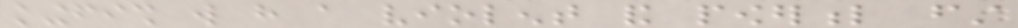kingfish will have a violent and powerful first
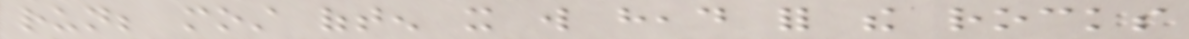run; most often it will head for the rocks
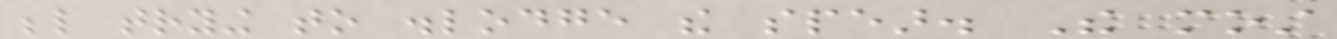below trying to dislodge the spear. The most
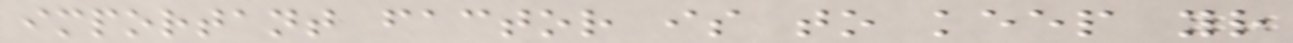important factor is to keep your
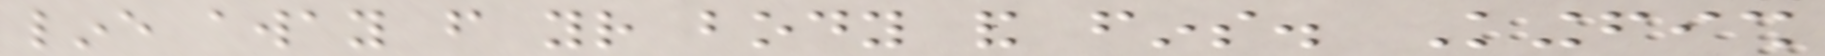line away from your body and fins. Kingfish
